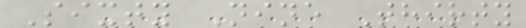Sixty Nine Thirty
